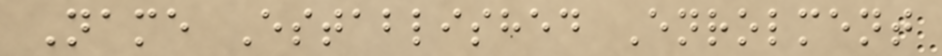Name Established Enrolment
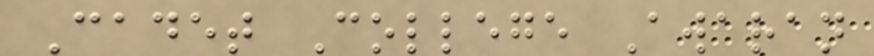Cadet College Awaran
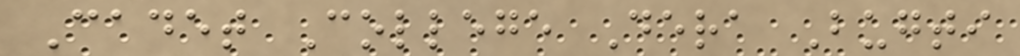Cadet College Dera Bugti
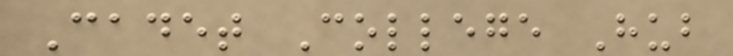Cadet College Hub
